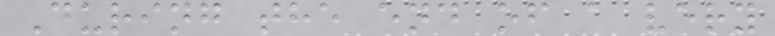During the end of a very
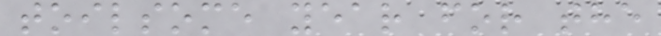toilsome year for the
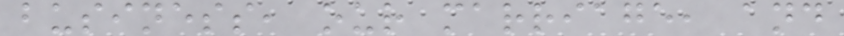business, our marriage, and
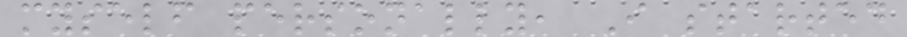myself personally, I started
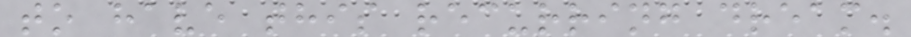to have this recurring dream.
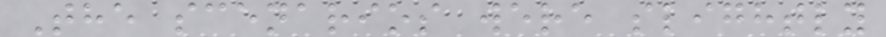The scenarios were slightly
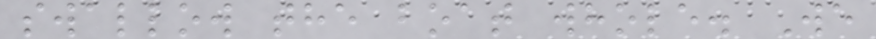swallow the boat whole. We
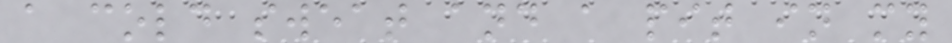a cold sweat and a pit in my
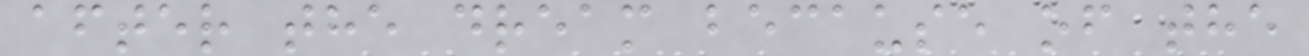after the dream because of the
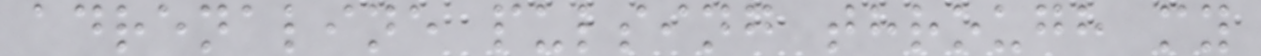adrenaline pulsing through my
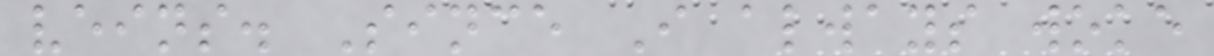veins. Since I always woke
